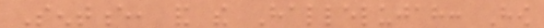Sentence, and the Hallelujah: How
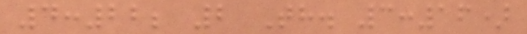4:22; 2 Th. 3:16)
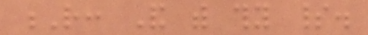R: And with thy spirit.
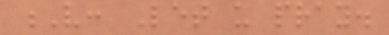V: Let us pray.
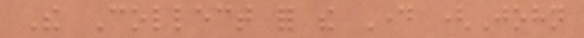The Collect for the Day (John
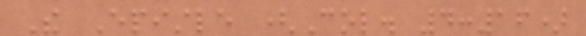The Epistle (Col. 4:16)
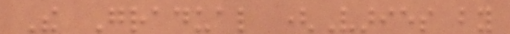The Gradual (Varies by
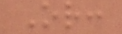Or:
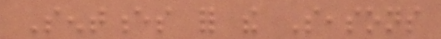Sentences for the Seasons
